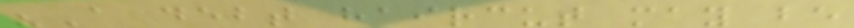"A debt haircut may be
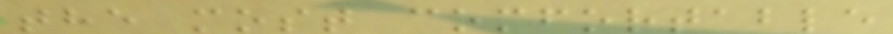the most comfortable
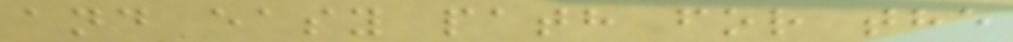and easy path for the
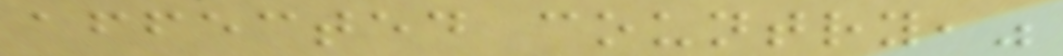affected country,"
